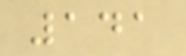141
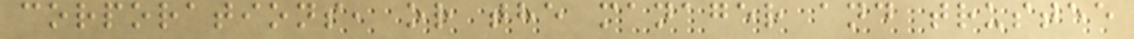corporations, or the manager and trustee
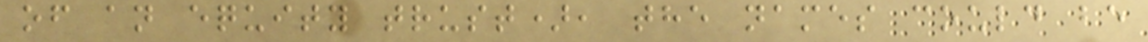of an equity trust), the names could be
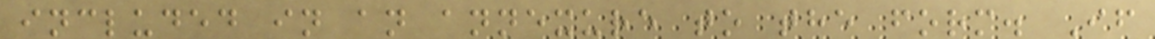included in an annexure to the form. If
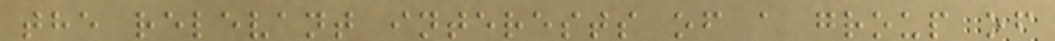the relevant interests of a group of
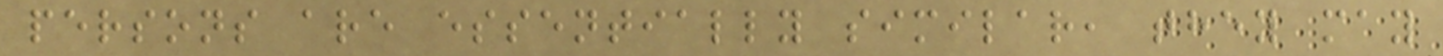persons are essentially similar, they may
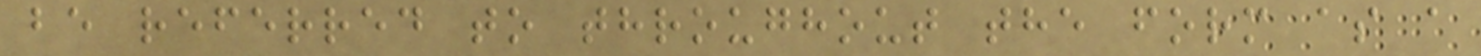be referred to throughout the form as a
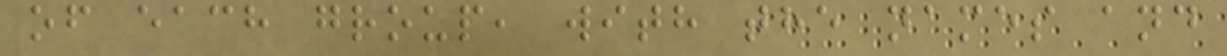of each group, with the names and
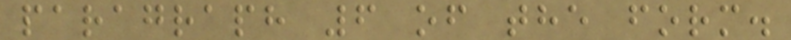paragraph 6 of the form.
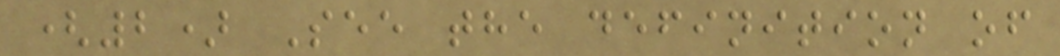(2) See the definition of
